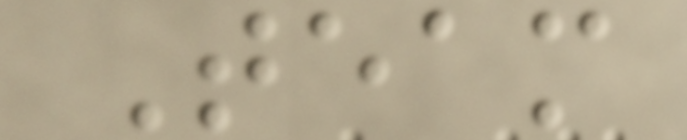Team
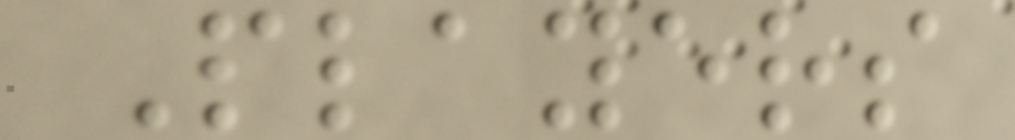Players
